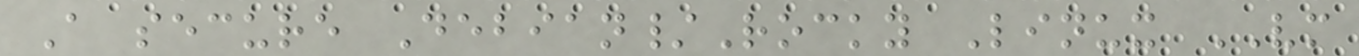A secure Debian/Rocky Linux VM
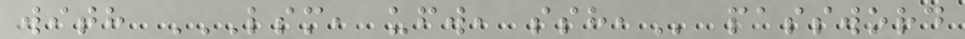with LSM, UFW, SSH, password
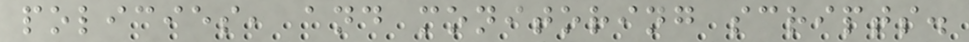policies, and monitoring scripts.
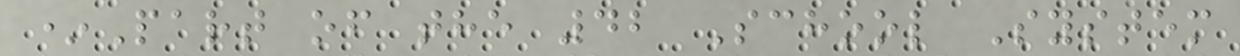*Part of the 42 School System
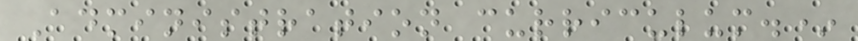Administration curriculum.*
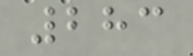283
